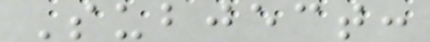Subject:
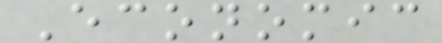Economic
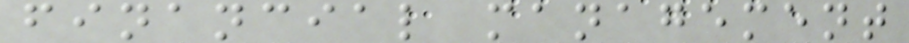financial management
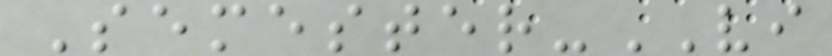Semester-VI
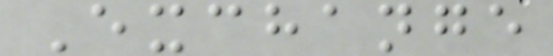Exchange
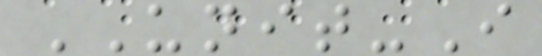UNIT-I
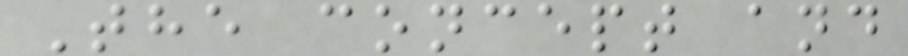The concept and
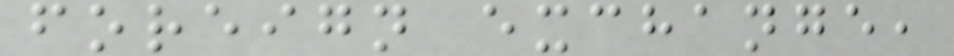foreign exchange,
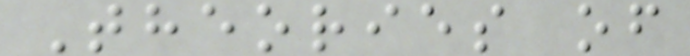Theories of
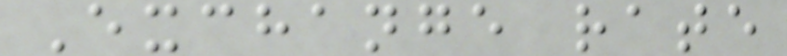Exchange rate
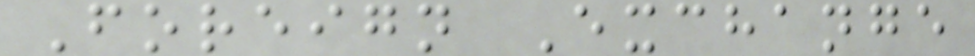Foreign Exchange
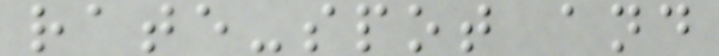rate-spot and
